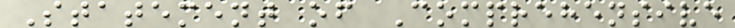Statement of Comprehensive
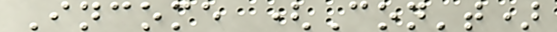Income (Con't)
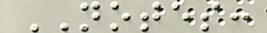NOTES:
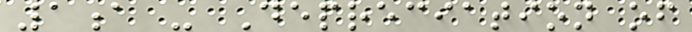1a - Depreciation of
